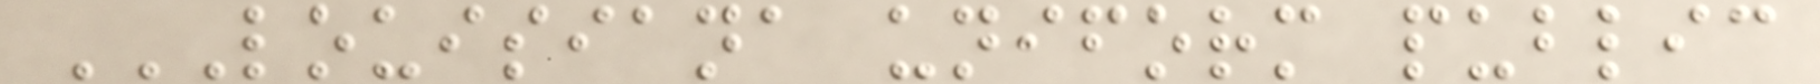LOUISIANA UNIFORM PUBLIC
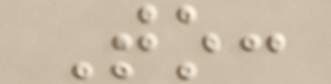To:
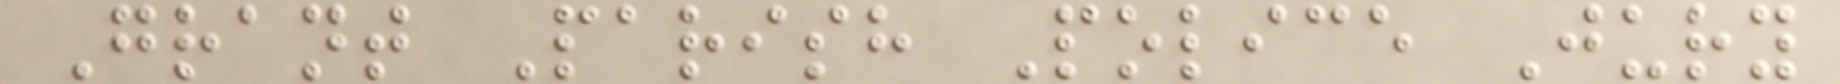Grant Parish Police Jury
